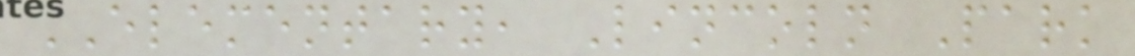ELEMENTARY, Lincoln Park
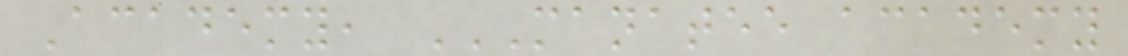Academy, MANATEE ACADEMY
